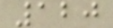120
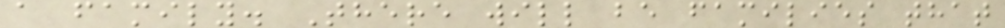a family. There will be families that
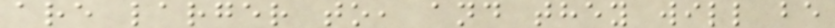are larger to, and they will be
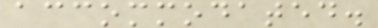accommodated.
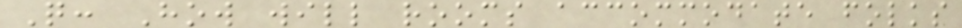Q: How will rooms accommodate folks
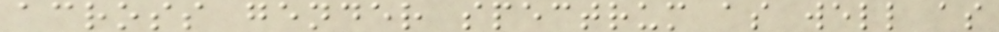across gender spectrum as well as
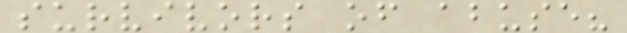survivors of abuse?
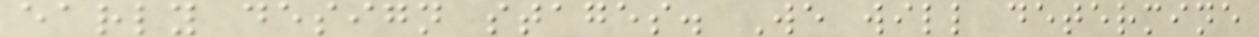early design stages. We will determine
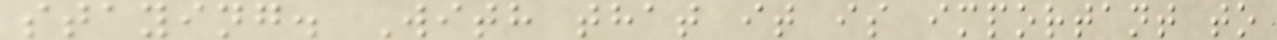staying. With that it is important to
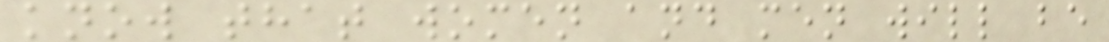know that women and men will be
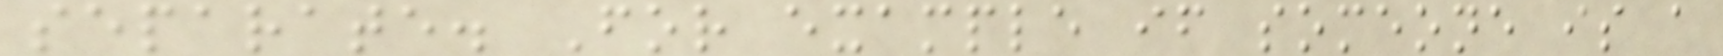separate. For example if someone is a
